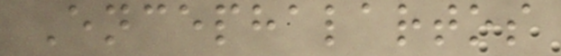Encephalartos
